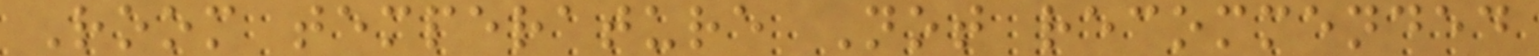Room temperature Not recommended
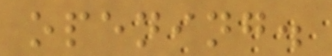opening.
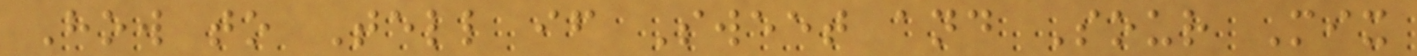How to Tell if Sweet and Sour Mix
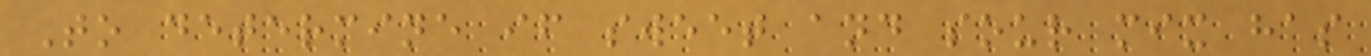To determine if sweet and sour mix has
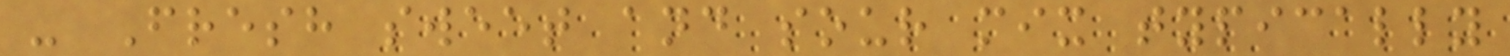- Fresh sweet and sour mix typically
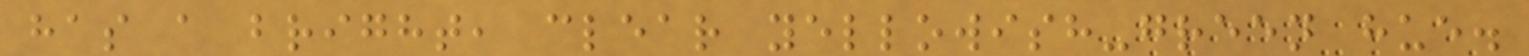has a bright, clear yellowish-green hue.
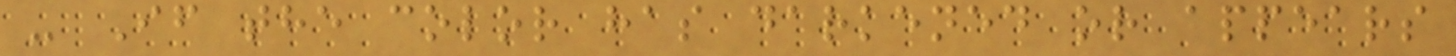- If the color has darkened or appears
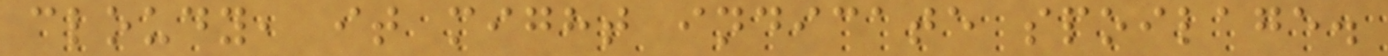cloudy, it might indicate spoilage.
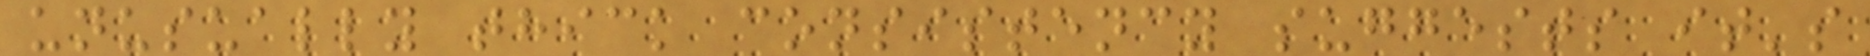unusually thick consistency suggests it's
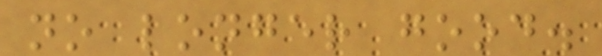no longer good.
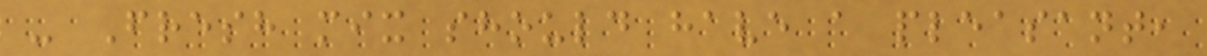- Fresh mix should have a pleasant,
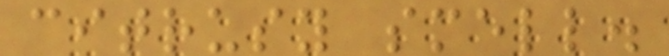citrusy smell.
